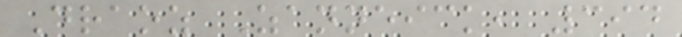Draoz Zanneick, 394
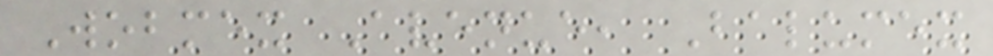Wobmex Avenue, Balumex
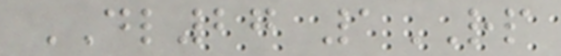DL27 1RP
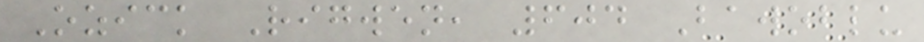Ozick Rigwen, 604 Bawoblu
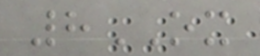8OX
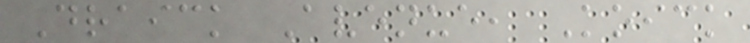Draick Avenue, Koick
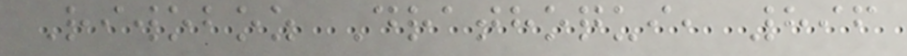Riwoboz Drathoqui, 896
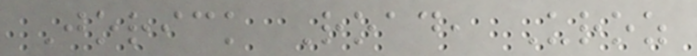Jorick Road, Uroz
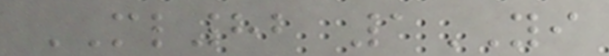ML82 1YI
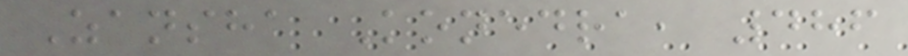Zansha Konedra, 486
